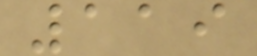119
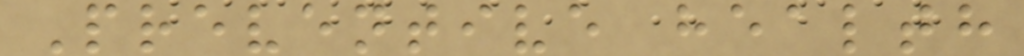Preventive health
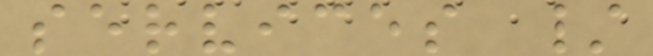services /
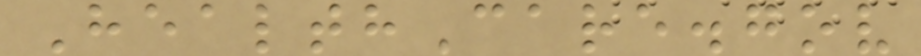HealthCare.gov
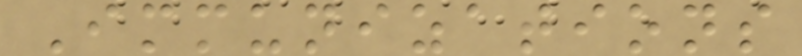Immunizations
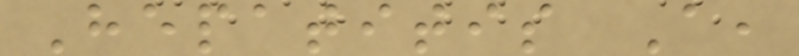Hepatitis A,
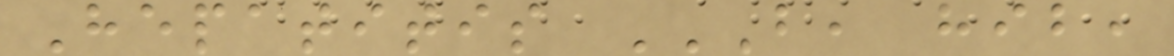Hepatitis B, HIB,
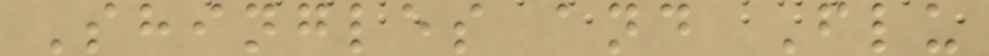Shingles and Flu
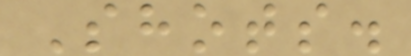Shots.
